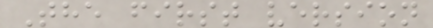The first version
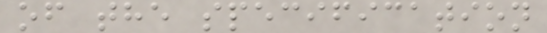of the specification
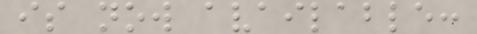is now available:
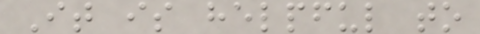It is helpful to
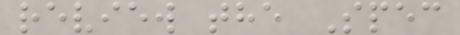review the Spec
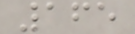165
